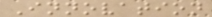Innovation
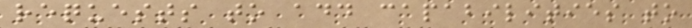requests to add capabilities to
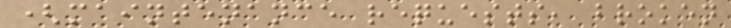(maintenance requests, broken
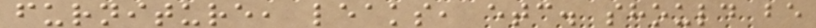furniture, leaks, etc. should be
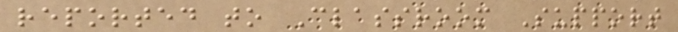reported to Classroom Support
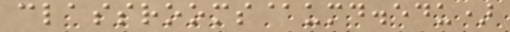classrooms@umd.edu)
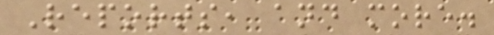Reports, and more.
